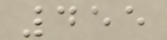455
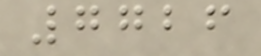7726
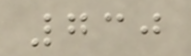730
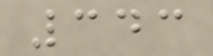343
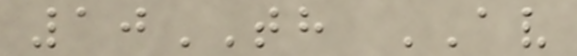10TH AV
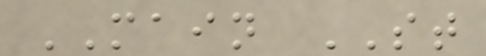MAIN ST
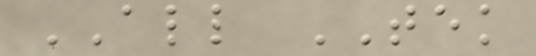ALL TEK
